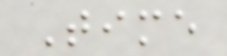Time
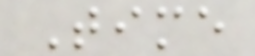Time
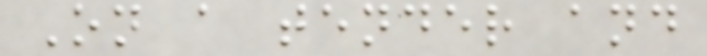On a tender and
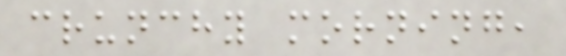crunchy morning,
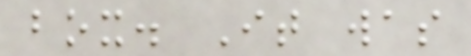box. It was
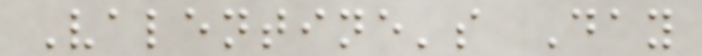Valentine's Day
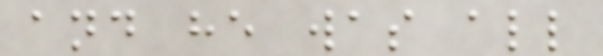and he was all
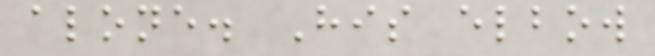alone. His elbow
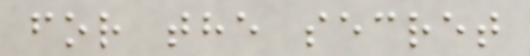for the secret
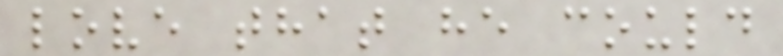love that he could
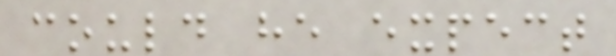could he expect
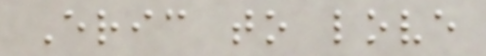Eric to love
